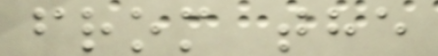from the
